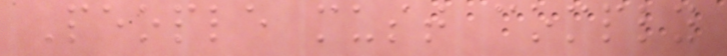People must comply
